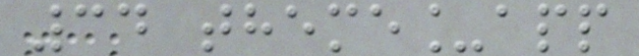34 theme_app
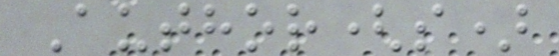Author(s)
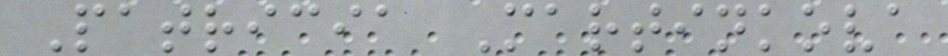Patricia Martinkova
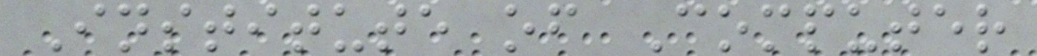Institute of Computer
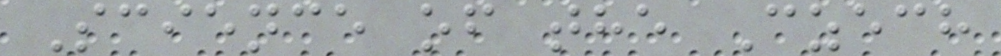Science of the Czech
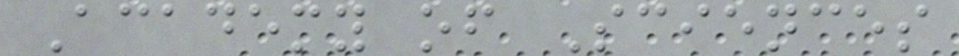Academy of Sciences
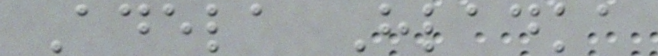Adela Hladka
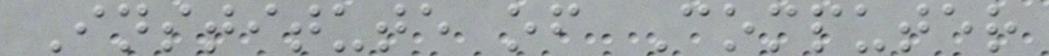Institute of Computer
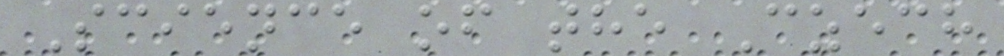Science of the Czech
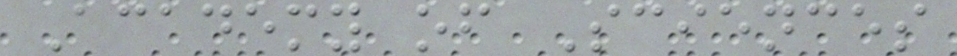Academy of Sciences
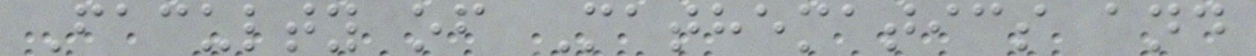Faculty of Mathematics and
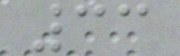33
